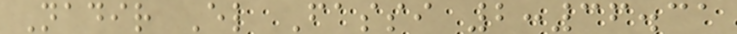Nadir El Fassi 2:36.31
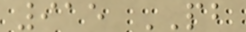915 PB
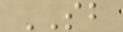SB
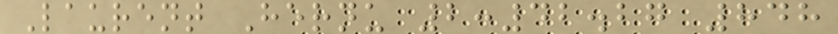Laurent Hernu 2:42.27 848
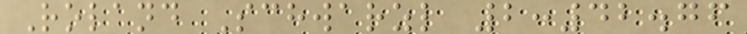Roland Schwarzl 2:42.76
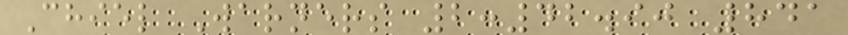Chiel Warners 2:42.90 841
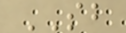SB
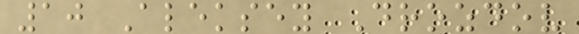10 Aleksey Drozdov
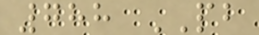788 PB
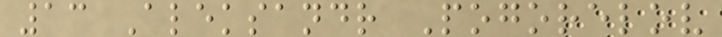13 Aleksandr Pogorelov
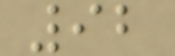92
